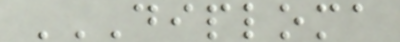DIPLOMA
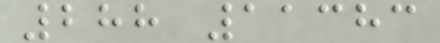288 11383
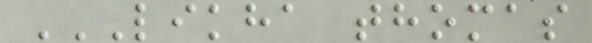LIKHA THOMAS
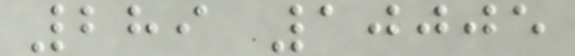289 10005
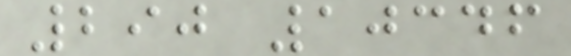290 10346
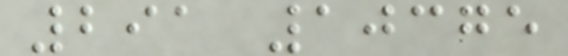291 10375
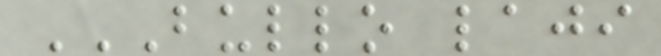BULLO LAJI
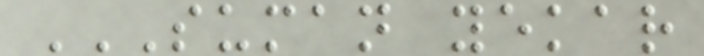SUMAN YEKAR
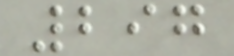297
